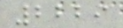2229
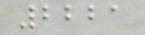2221
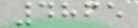4865
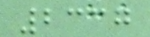2337
